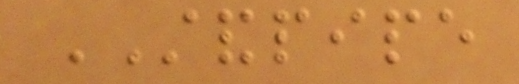STANDPIPE
